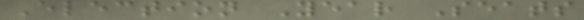Election Year Seats
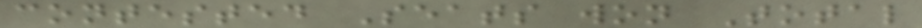contested Seats won Total
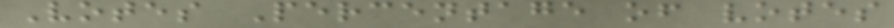Votes Percentage of votes
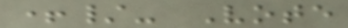+/- Vote
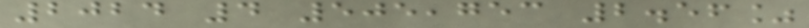2024 4 505,753 2.56%
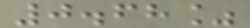0.68%
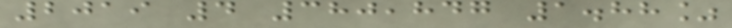2019 4 380,847 1.88%
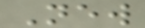New
